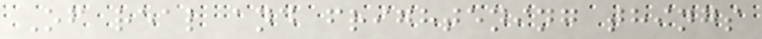Of real and frightening things
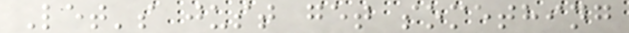Let's just get something
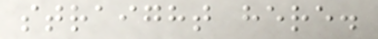straight here.
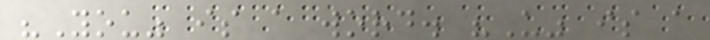"You" is a word. "U" is a
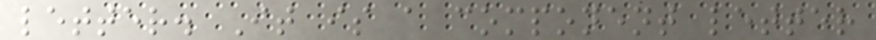letter. It is a component letter
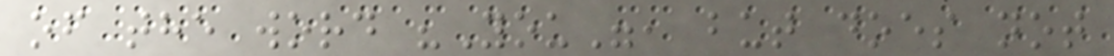of the word "You", but does not
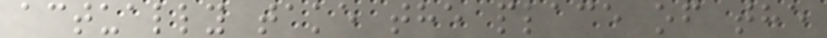actually take the place of the
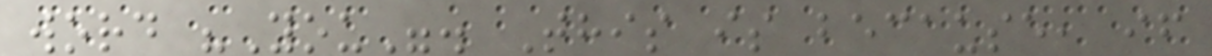word "You". This is because, if
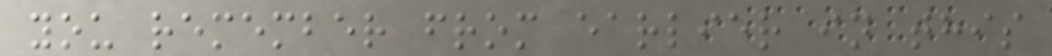you remember from earlier in this
